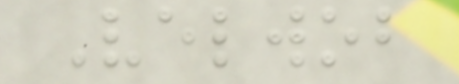Velwob
